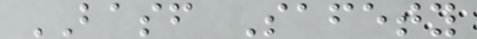BASF Safety
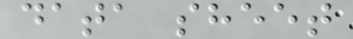data sheet
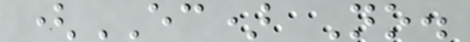(EC) No.
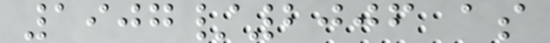1907/2006 as
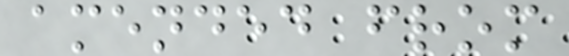amended from
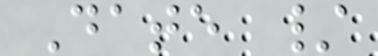Date /
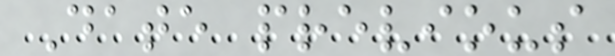Date previous
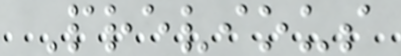Previous
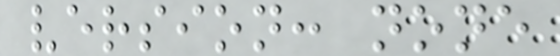version: none
